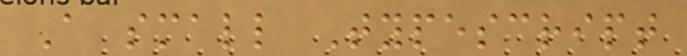A small Typescript
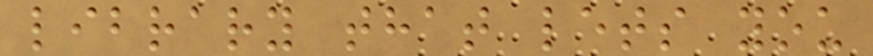library that lets you
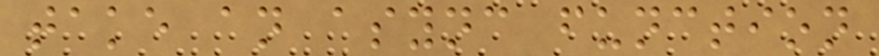take an async function
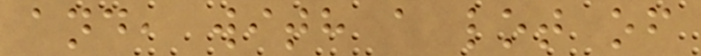and, with a lot of
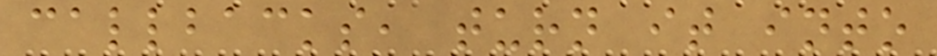callbacks, turn it into
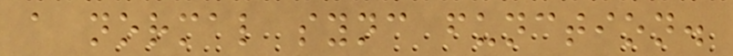a normal sync function.
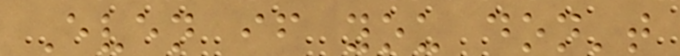Even if you don't
